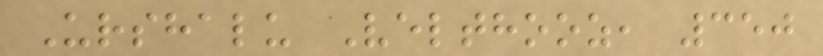Urshalu Velthooz, 350
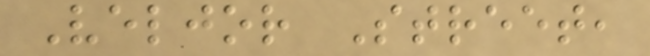Veljor Street,
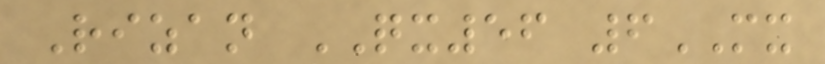Rizan QX56 6MX
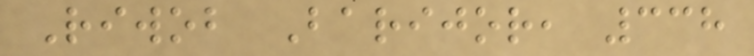Riwob Barijor, 338
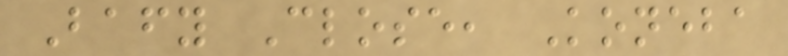Bafy Close, Koneba
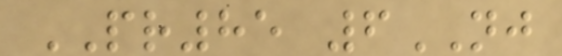PR85 6NJ
